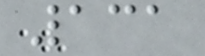131
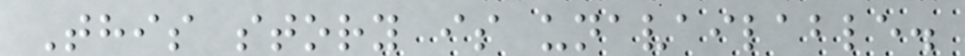This story is unavailable.
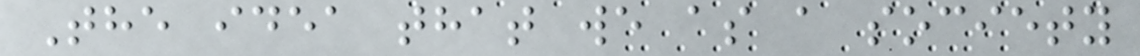The idea that we as a society
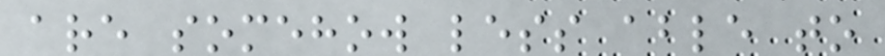are somehow less able to
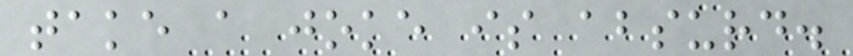take a joke is absurd.
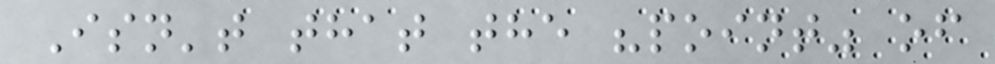Isn't that the "point" of
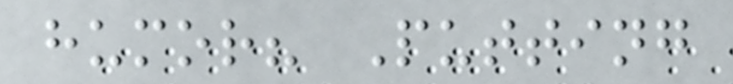humor? Putting
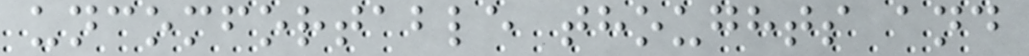uncomfortable thoughts and
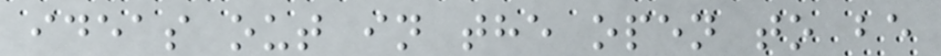ideas out in the open to be
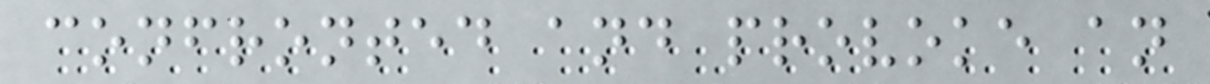confronted and provoke an
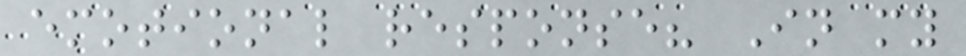emotional response? In my
